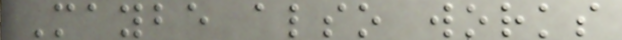Maybe also works
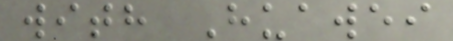with Huawei
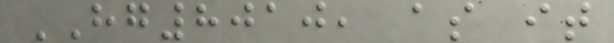HG8010, as it
